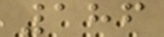186
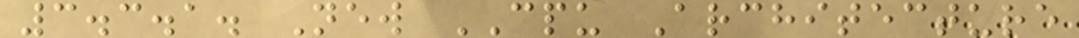3.3.1. New CPU Architecture
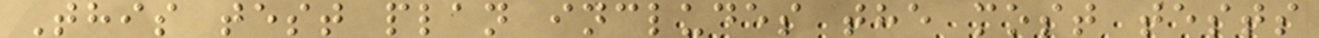This test plan includes the most tests
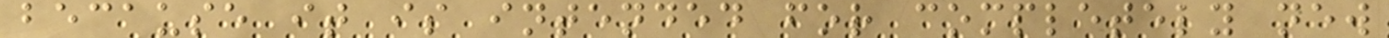because it is intended for completely new
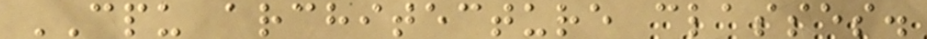CPU architecture classes.
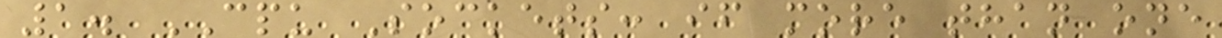1. CPU Sockets: if more than one
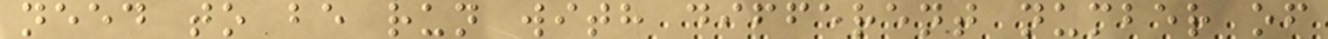need to be run with different number of
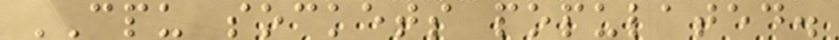CPU sockets populated.
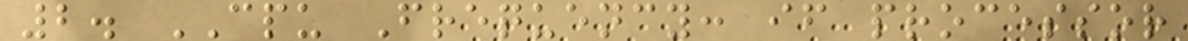2. CPU Frequency: if processor
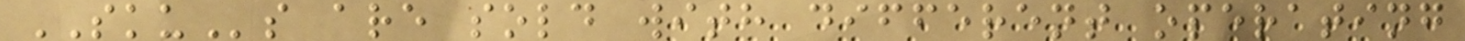SKUs are sold with different operating
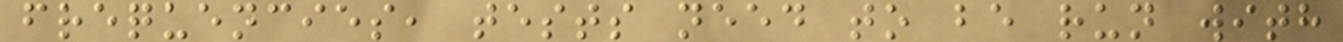frequencies, tests need to be run with
